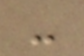-
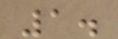1.
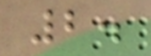2.
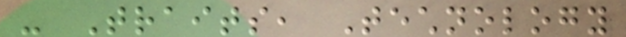- Traits, Technology
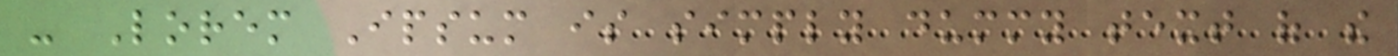- Lorem Ipsum is simply dummy text of the
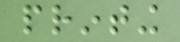printing
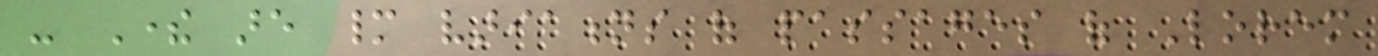- There are many variations of passages of Lorem
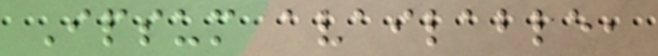Ipsum available,
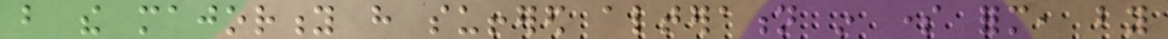but the majority have suffered alteration in some form, by
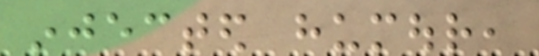injected humour,
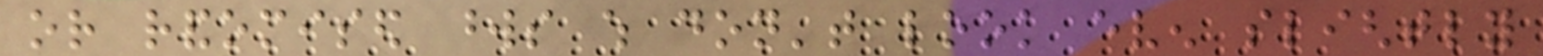or randomised words which don't look even slightly
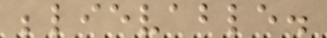believable.
